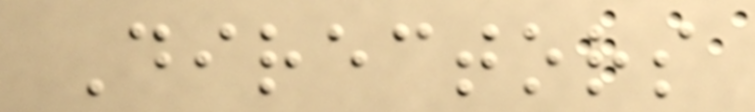Directors
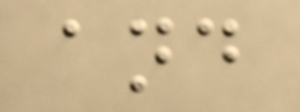and
